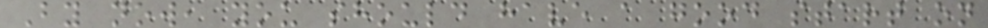By now, you should have a good start on
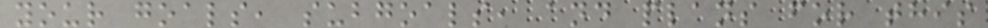your goals, subgoals, and plans for this
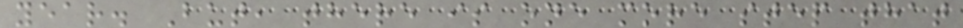year. But, there is one more step that
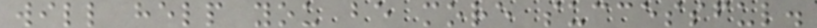will help you be more successful.
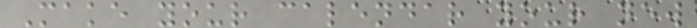Make your calendar your new
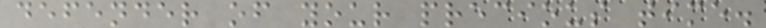defender of your precious time.
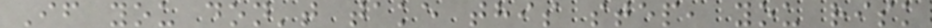If you don't take this step, you risk
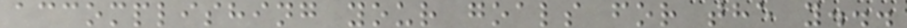accomplishing your goals for the y...
